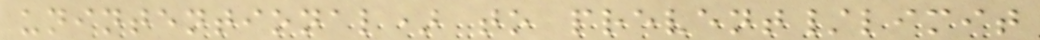unintentional) to prevent/limit
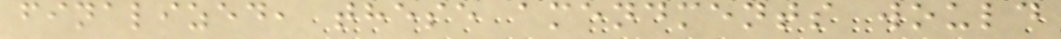finalized, these amendments would
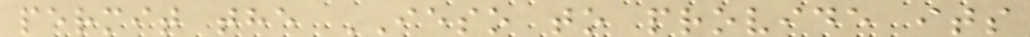permit the IESO to provide its
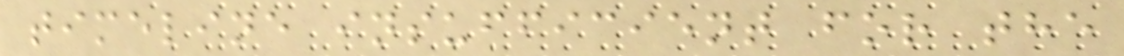timeline insufficient for the
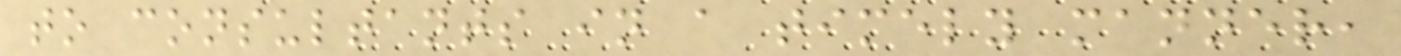to consultants in a timely manner,
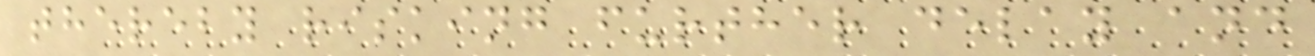thereby risking further delay and
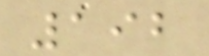192
